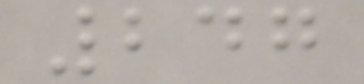247
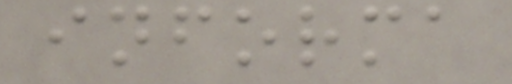informa
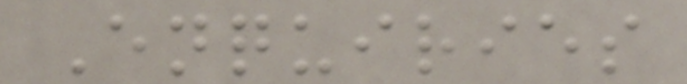Enquiries
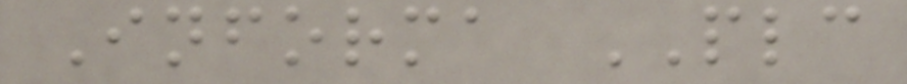Informa PLC
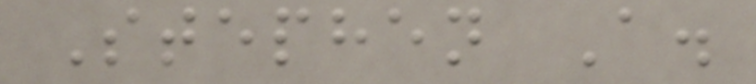Stephen A.
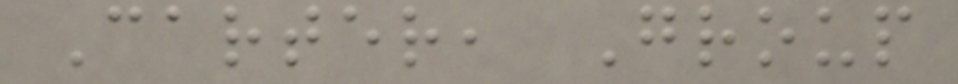Carter, Group
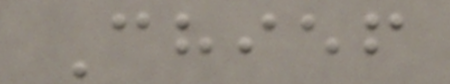Chief
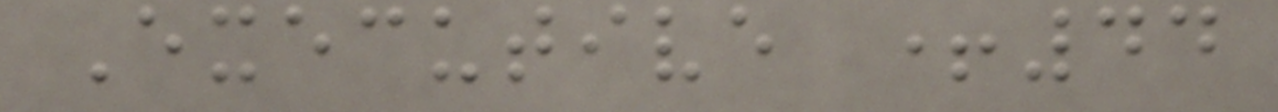Executive +44
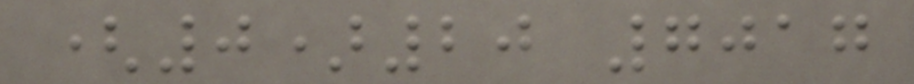(0)20 7017
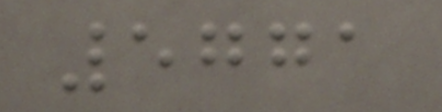5771
